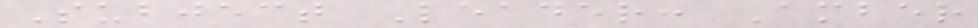Subject Leader: Amber
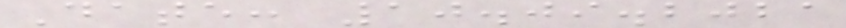Date: 10.09.2021
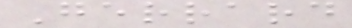Gerrard
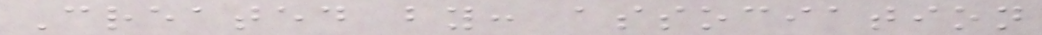Created by: association
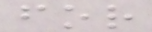for
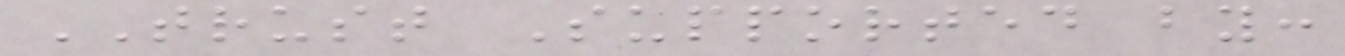TRUST Supported by:
